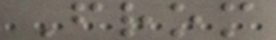From
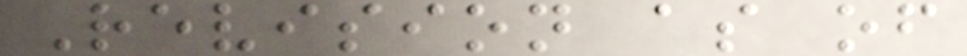Revision as of
